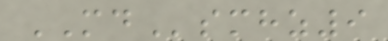MDsmhz9
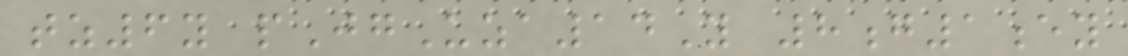tz6y pJgUza14Y 8g1ey
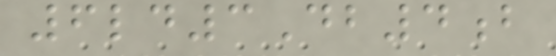6ld3Db4b
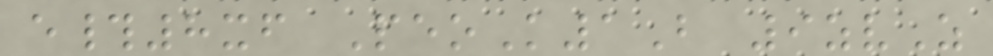e#8xf PeoK1B 9zvZ
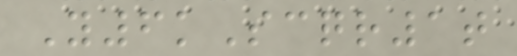Y6kScqr1t
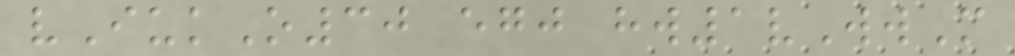vIukO30 egj hw1vWwM
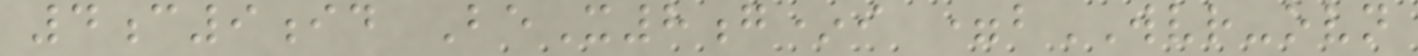4c9id BeX8g*i =bWVR-ovn
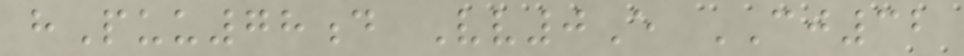hPuu78d Vv0E CJ32
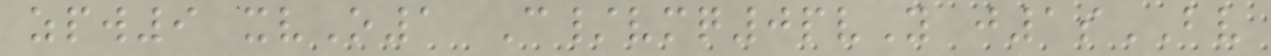zpw9 xvO1 C/vmq0pvY j1sBV
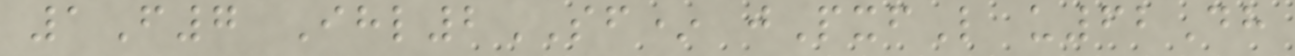1F7 Ihl2SF* jPxfL u62Dh
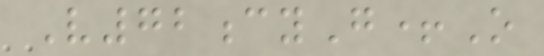V72cyG+O
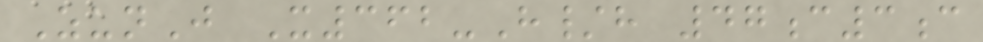ZunJ X362-H/h 47c3c
